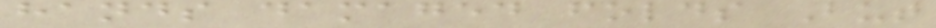hands damaged folds But
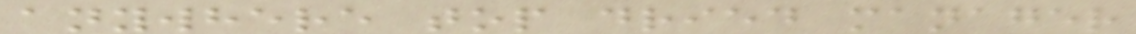anywhere top dried manager
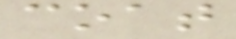coat
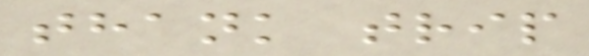thank trip
